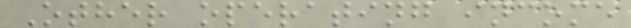Other operating income
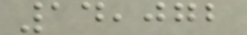14,072
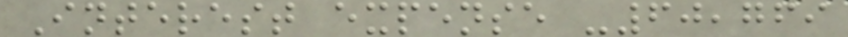Interest expense -60,769
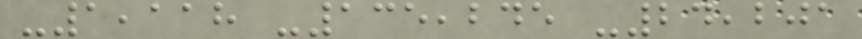-1,118 -135,245 -24,201
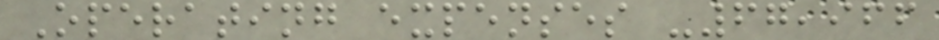Operating expenses -67,966
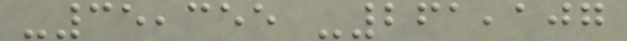-35,355 -261,107
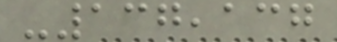-137,137
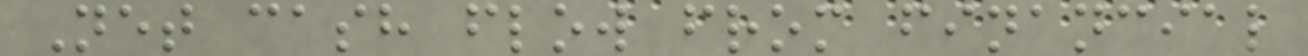Net cash flow from financial
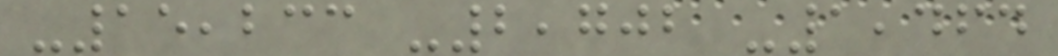-15,233 -2,702 -1,464
